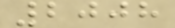2008
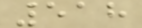518
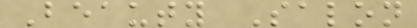Beauty Salon
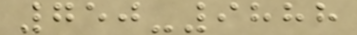750-9888
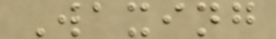Waxing
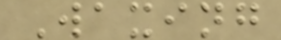Waxing
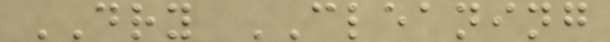DRY CLEANING
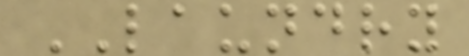LAUNDRY
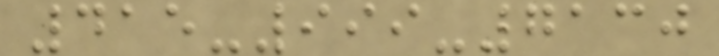415-999-7130
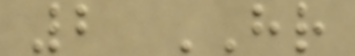2 HR
